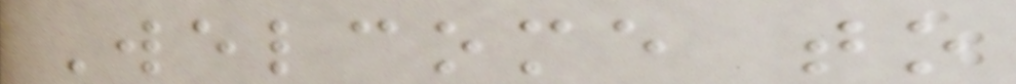Welcome to
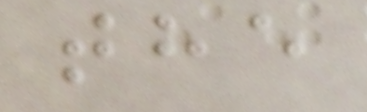the
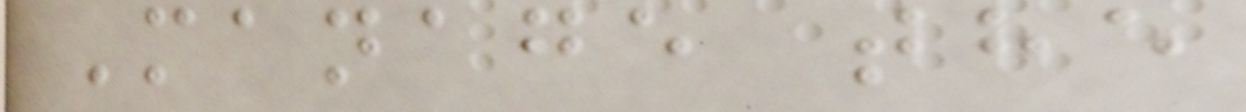Manage the
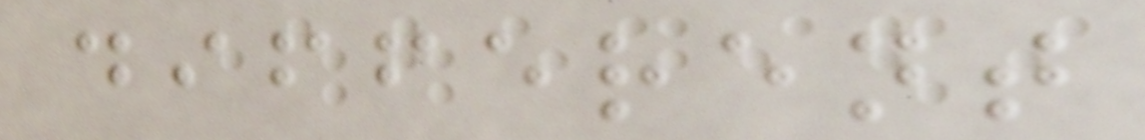different
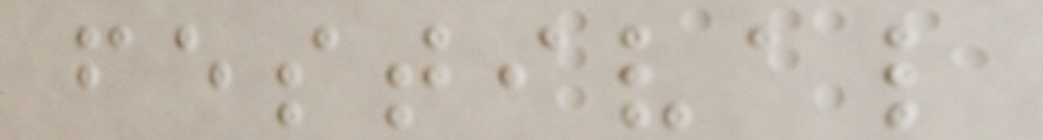festival
